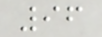96
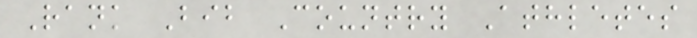Rank Bib Country Athletes
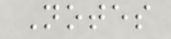Notes
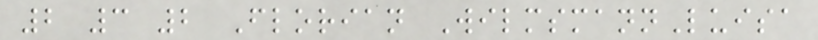2 3 2 Florian WilmsmannLuisa
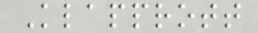Klapprott
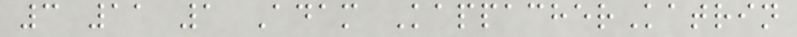3 11 1 Adam KappacherKatrin
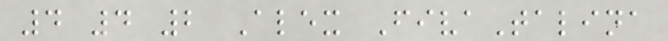4 4 2 Alex FivaTalina
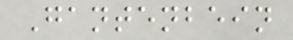Gantenbein
